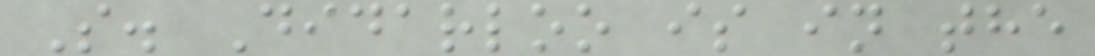S. Didarloo is in the
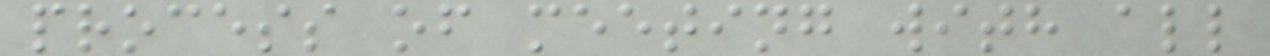process of meeting with all
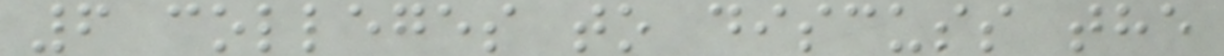6 colleges to discuss the
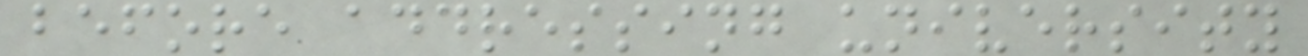before addressing university
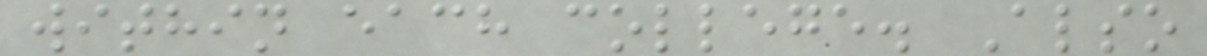within each college. Also
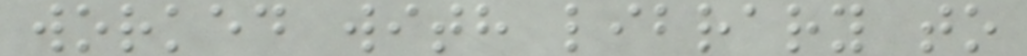worked with library to
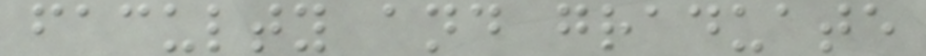faculty and graduate
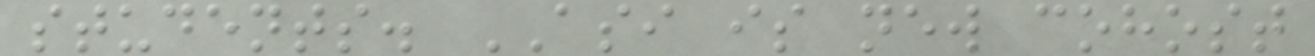students. ASI is new cohost
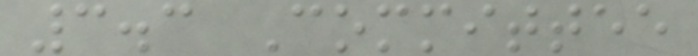3.3 Committee
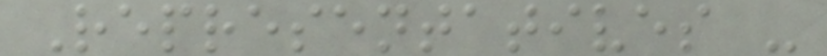Representatives -
